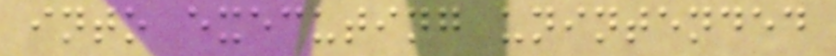into executing unintended
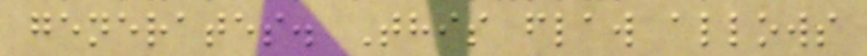generates. This flaw allows
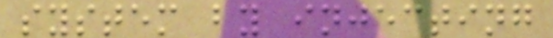system by injecting
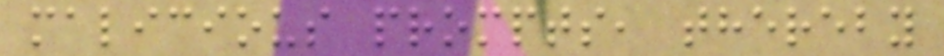malicious prompts, thereby
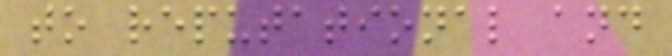to reputational and
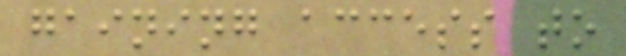gaining access to
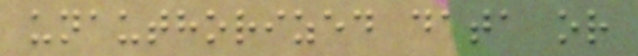unauthorized data or
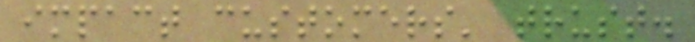impact customers' trust.
